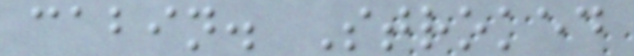cabin. Stroked
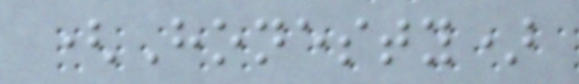(Honesty)
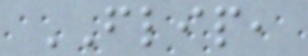FLIP,
